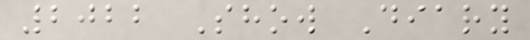2022 Show Diary
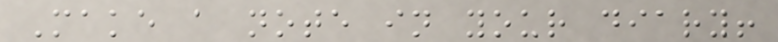Make a note in your diary!
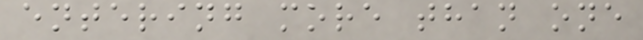entering more than one
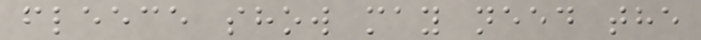fleece show may need the
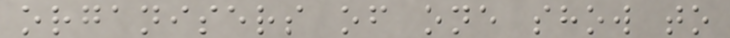organisers of one show to
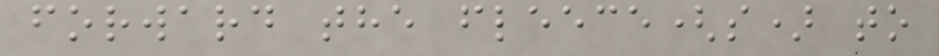forward the fleece(s) to
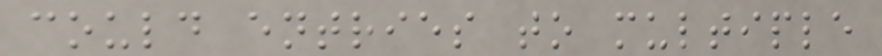could entries to multiple
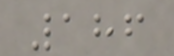186
